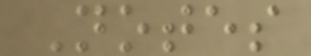Notes
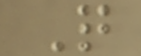Q
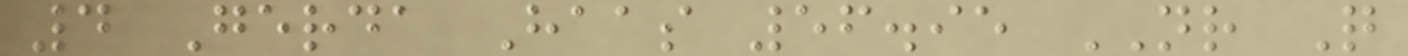4 Gerda Haas 56.95 NR Q
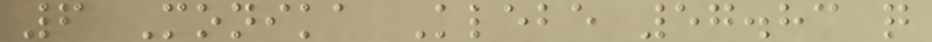6 Monika Klebe 57.83 q
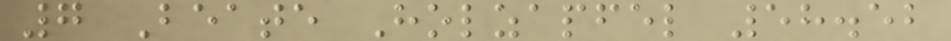7 Beate Holzapfel 58.52
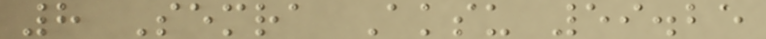8 Semra Aksu 59.25
